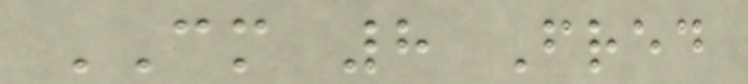CM 8 Fred
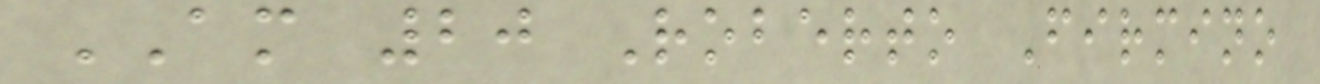AM 20 Roberto Firmino
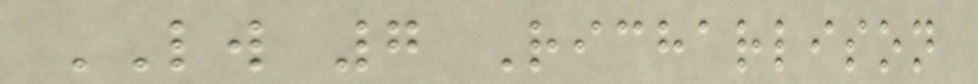LW 7 Richarlison
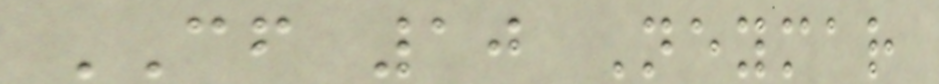CF 10 Neymar
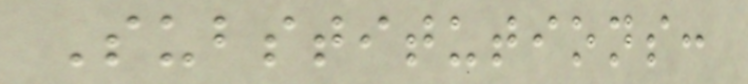Substitutions:
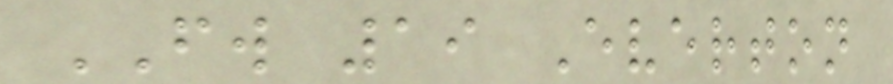FW 19 Everton
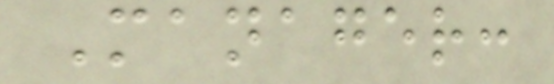Manager:
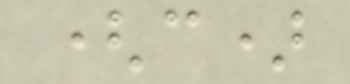(c)
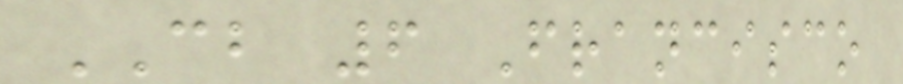CB 6 Francisco
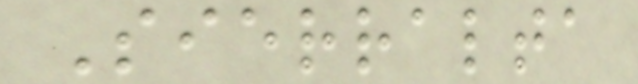Sierralta
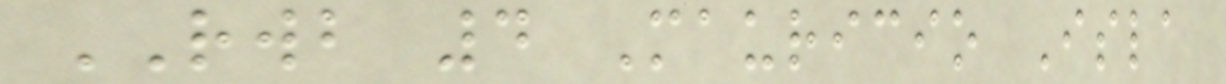RWB 4 Mauricio Isla
